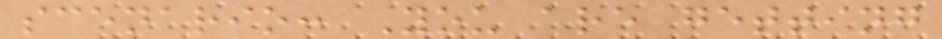scenario: You are getting
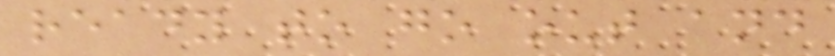ready to go out and
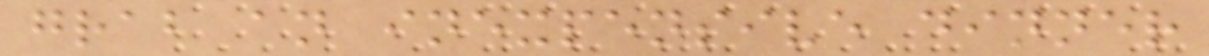grab an inexpensive dinner
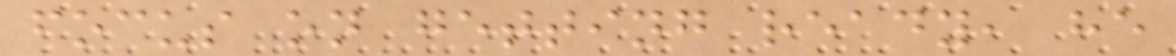focus on getting ready, he
